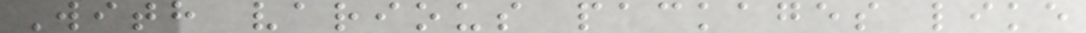With various packages like
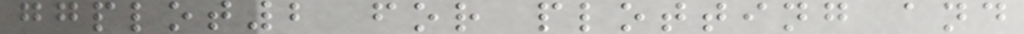ggplot2 for plotting and
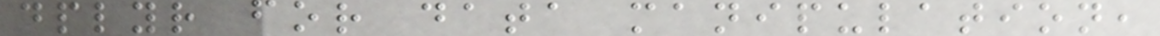dplyr for data manipulation,
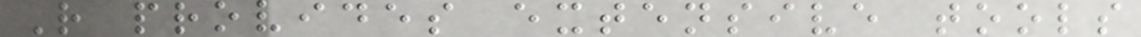R provides extensive tools
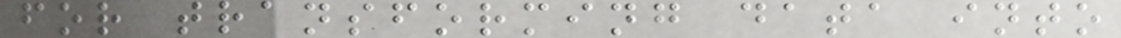for transforming data into
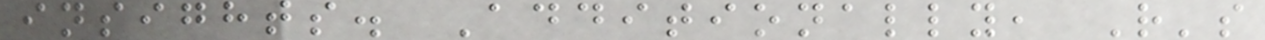insights. Additionally, R's
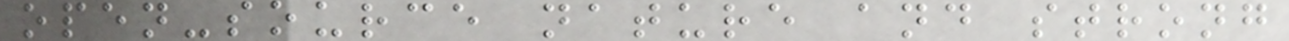open-source nature and strong
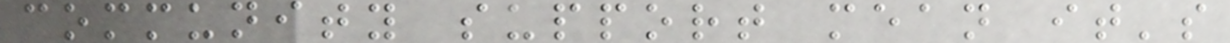community support mean it's
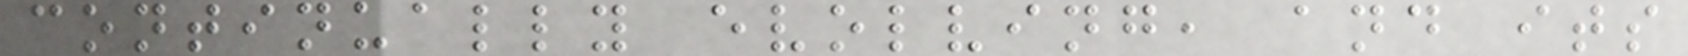continually evolving, and its
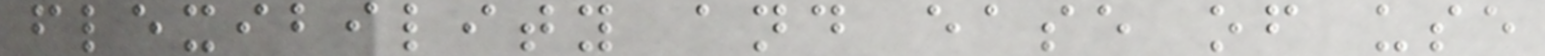flexibility and ease of use
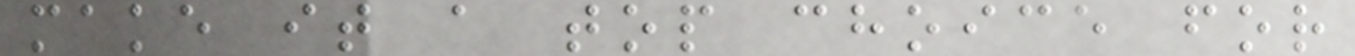make it a top choice for
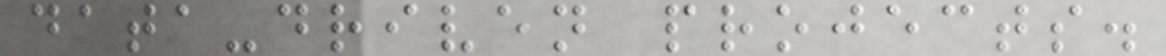data-driven projects.
